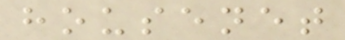housenet
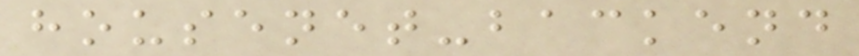housenet-backend
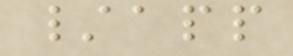/app
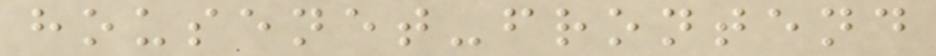housenet-frontend
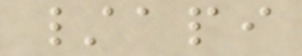/api
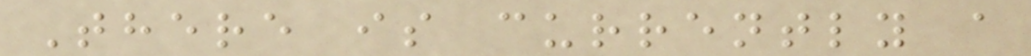There is currently a
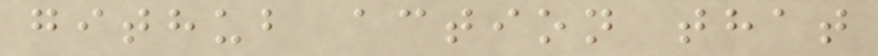github action that
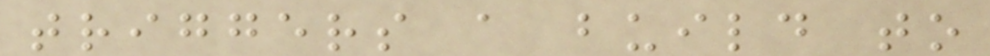triggers a build to
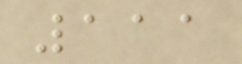111
